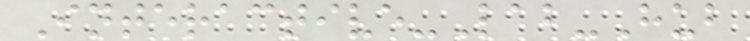Interactive-Lab-Hub
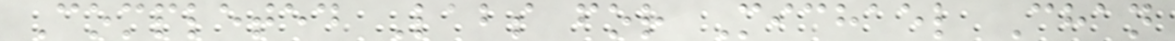Completed Labs for Michael Chan
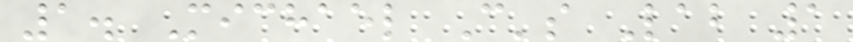1. Michael C's Lab 1
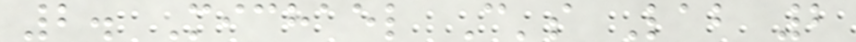2. Michael C's Lab 2
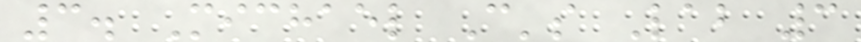3. Michael C's Lab 3
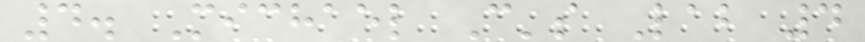4. Michael C's Lab 4
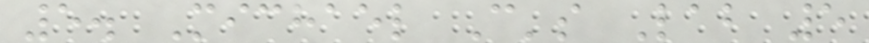5. Michael C's Lab 5
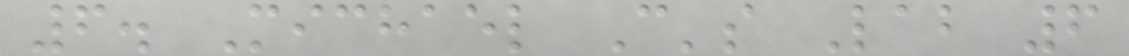6. Michael C's Lab 6
